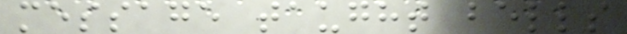message taught bells
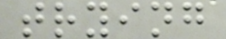trying
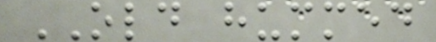OLD hummed
